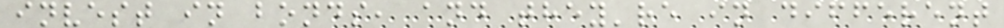invest in bonds, and they're in different
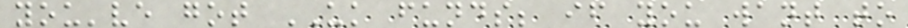you've got UK funds; if you want to
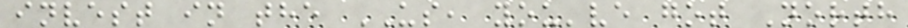invest in the US, you've got North
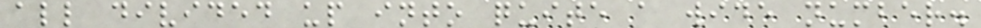all divided up into quite a wide number.
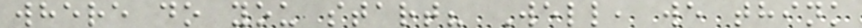where do you start? Well, we think
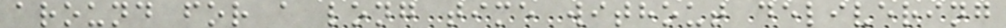around for a long time without delivering
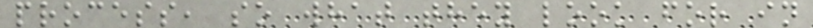process, so what they look for in
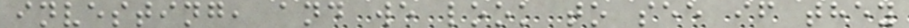investing, and we look to see if they
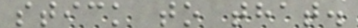stick to that.
